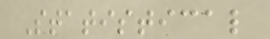Statistical
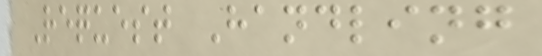Request Handling
